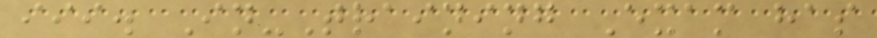iii. In-Training Exam has
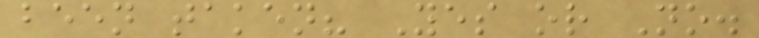been taken? Yes or No.
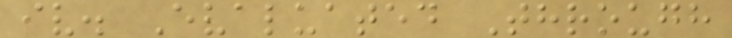iv. Evaluated Through
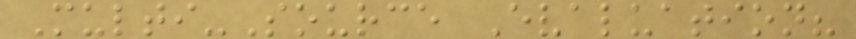Multi-Source Evaluation?
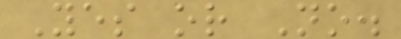Yes or No.
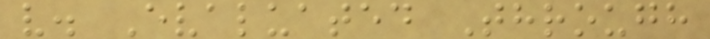v. Evaluated Through
